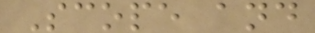Scope and
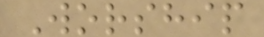Worship
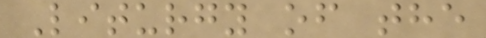Liturgy of the
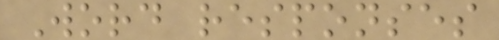Word responses
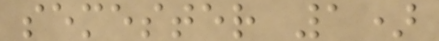semester 1)
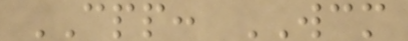CPP: WCM
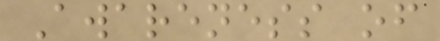Awareness of
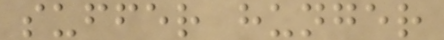suffer hunger
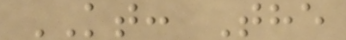KT: The
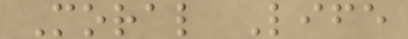Moral Life
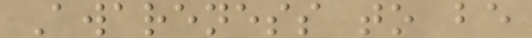Awareness to be
